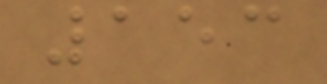153
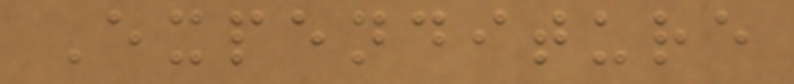Expenditure
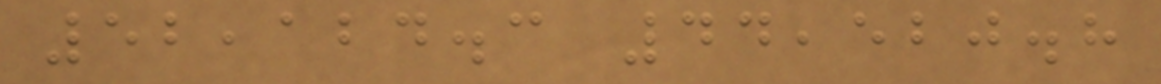52,124.3 44,520.8
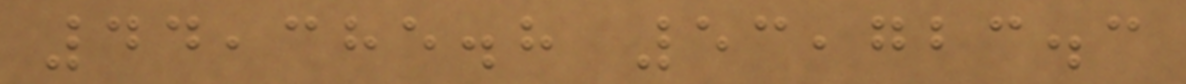44,385.8 53,723.3
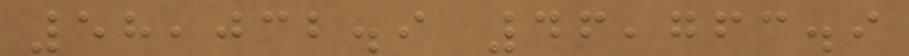58,032.9 46,763.9
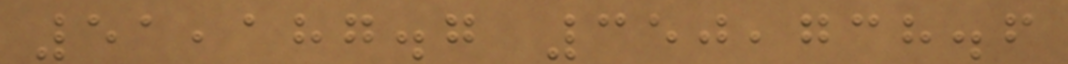51,187.7 350,738.6
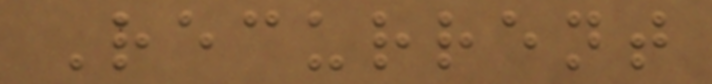Recurrent
